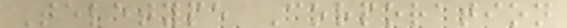Teletype Corporation
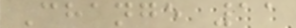Change 11
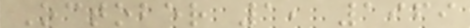October 1, 1969
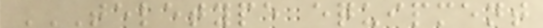TELETYPE EQUIPMENT
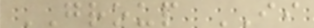GROUP II
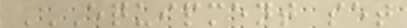EQUIPMENT SET
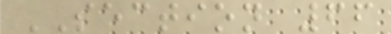SECTION 66
